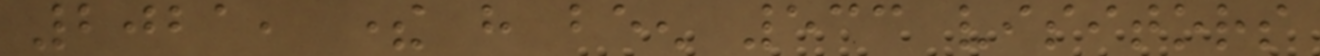2021, there have been 533 visitors
